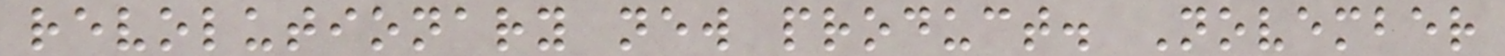revolutionary new product. November
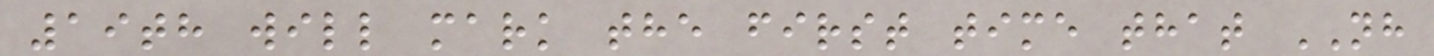19th will mark the first time that NH
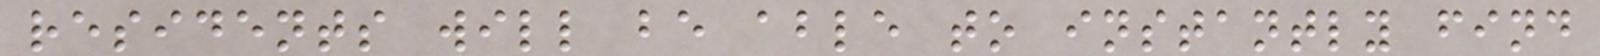residents will be able to instantly find
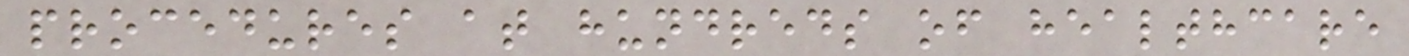procedures at hundreds of healthcare
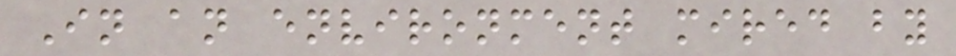In an environment mired by
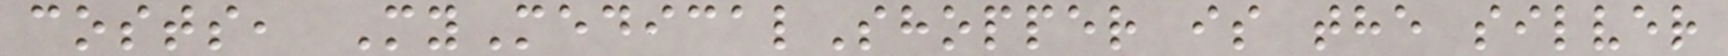costs, MyMedicalShopper is the silver
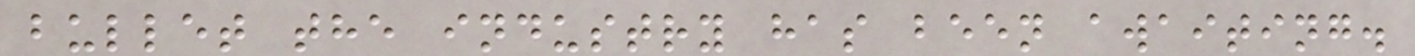bullet the industry has been awaiting.
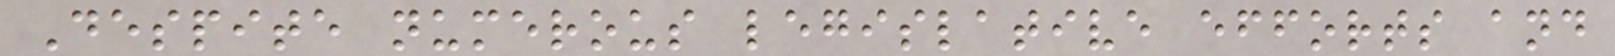Despite numerous legislative efforts and
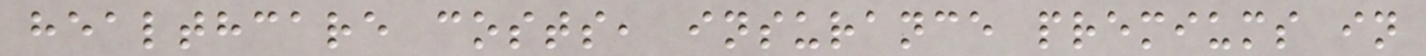healthcare costs, insurance premiums in
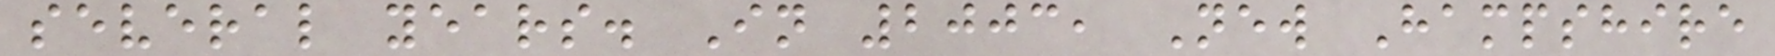several years. In 2003, New Hampshire
